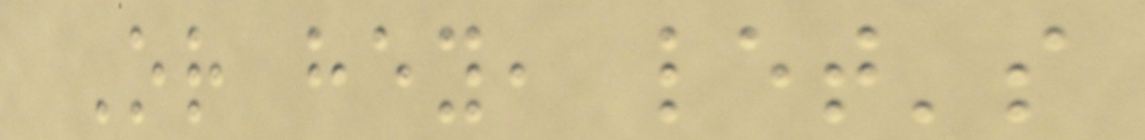Or hey, let's
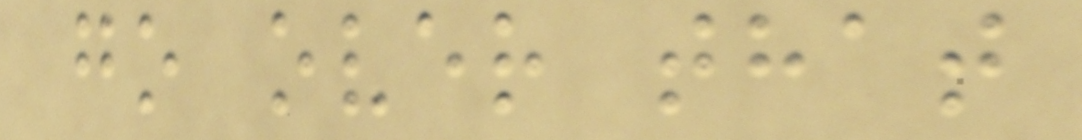go over that
